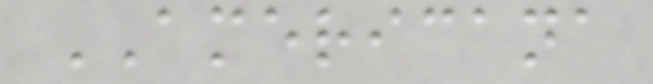AMERICANA
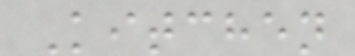Kitchen
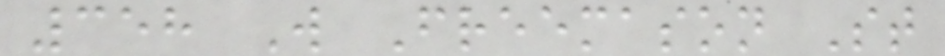358 W Freemason St
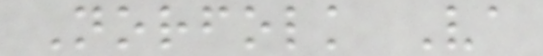Norfolk Va
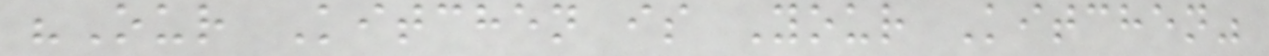"Our Kitchen is Your Kitchen"
